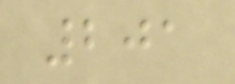201
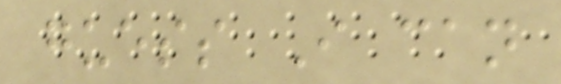guess I can
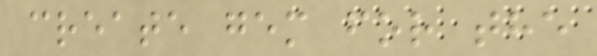create gem for the
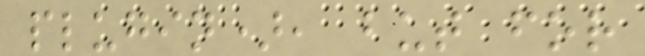plugin), but for
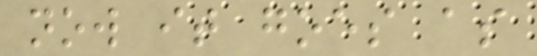now it goes as
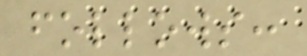follows:
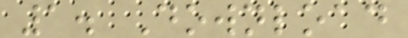1. Download
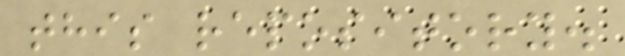this repository.
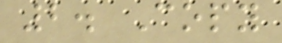2. Copy
